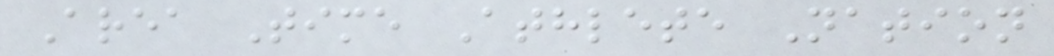Area Time Athlete Nation
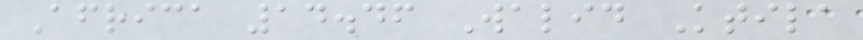Africa 14.46 Walid Ktila
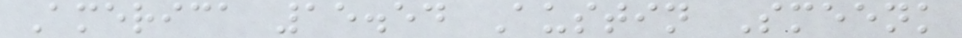America 15.54 Austin Smeenk
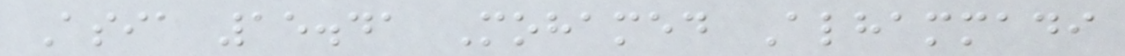Asia 15.41 Mohamed Alhammadi
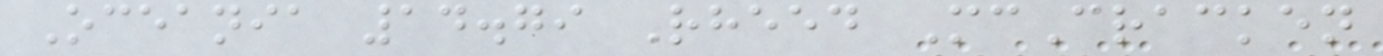Oceania 14.79 Rheed McCracken
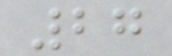27
